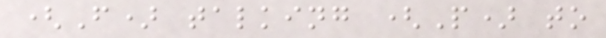(F) talking (P) to
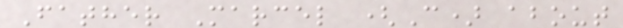Father Marcel (C) about
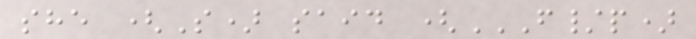she (S) said (F/P)
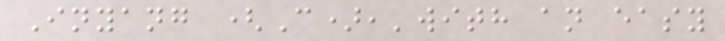Inyang (C),'with an easy
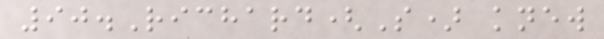90.Richard(S) knew
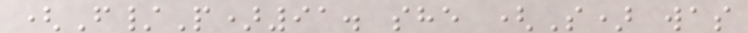(F/P)91. she (S) was
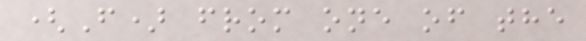(F) from one of the
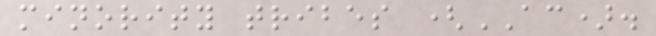minority tribes (AC).
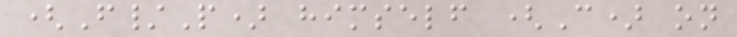(F/P) himself (C) on
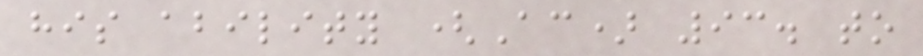his ability (Ac) 93. to
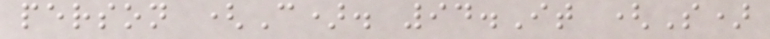person (C). 94.It (S)
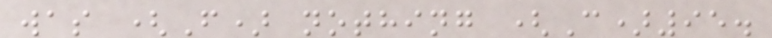was (F) nothing (C)95.
